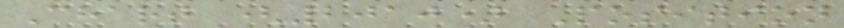Chart (2010) Position
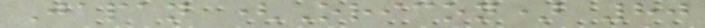Japan (Oricon) 80
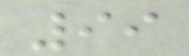99
